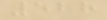528
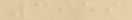3959
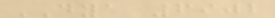DYA 6902
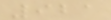921
